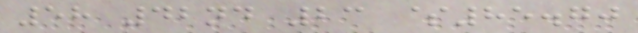58 42nd 23 $85.70
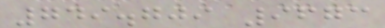749.709 9673
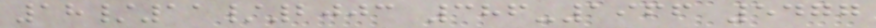18/11/2003 386-1966 5477
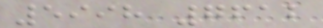5998 7612
